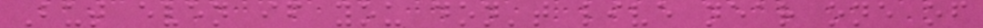But even if you don't live near one of
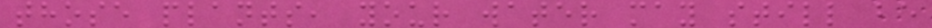those plants, your water may still be
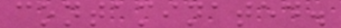contaminated.
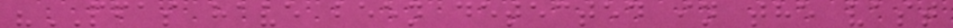"PFAS have been detected in the vast
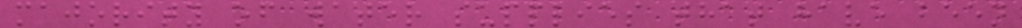majority of water supplies that have been
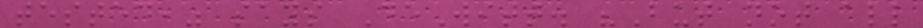tested," says DeWitt. "But not all
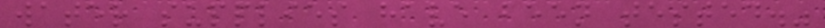water supplies have been tested."
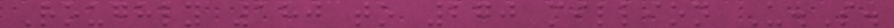Roughly 180 to 270 million U.S.
